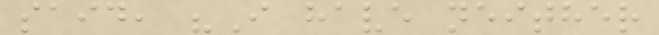said, "I have neither
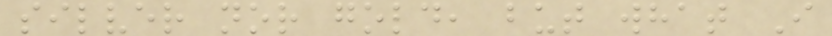silver nor gold, but what I
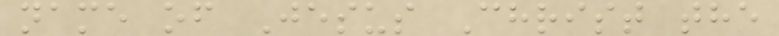name of Jesus Christ the
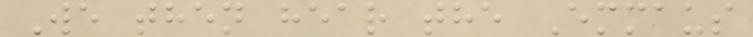We then hear the Emmaus
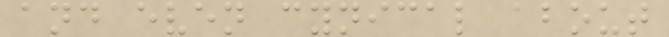and even cynical about
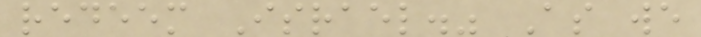redeem Israel." As we
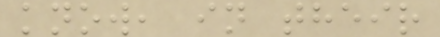know, in their
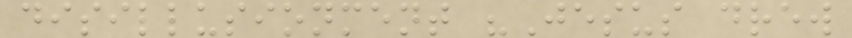disillusionment "Jesus drew
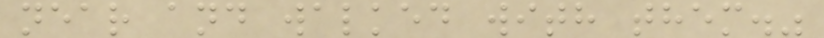near and walked with them."
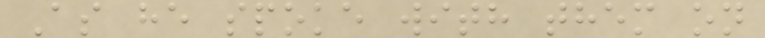As he spoke with them on
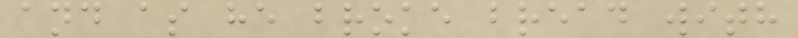and as he broke bread with
